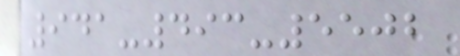941-493-5502
